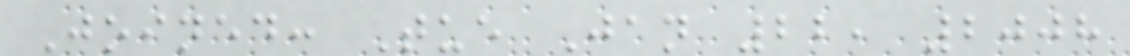Joined: Tue Jan 22, 2008
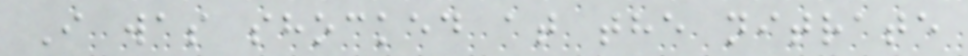I was shocked at the nitrate
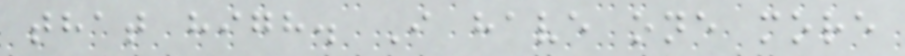that high. I have one more
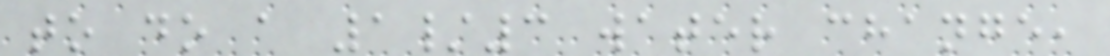to do a 1/3 water change,
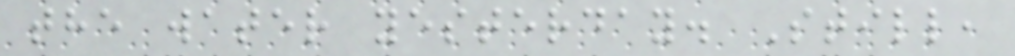the water yesterday. Still,
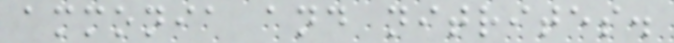ammonia and nitrites.
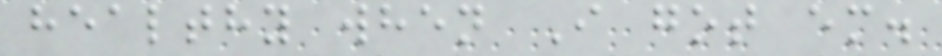healthy when I got em.
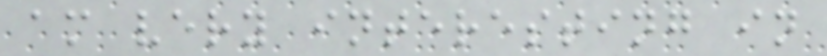am very interesting in
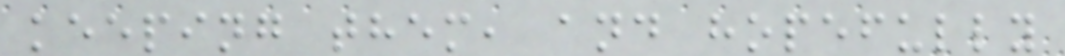keeping them, and hopefully
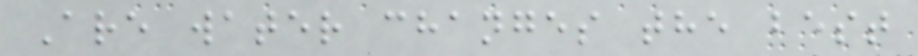Are water changes the best
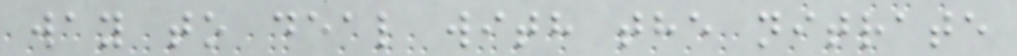way to deal with the nitrate
